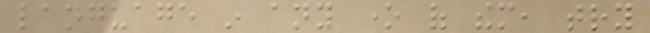language in any one of them, try
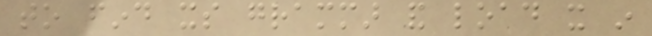to find its grammar and load it in
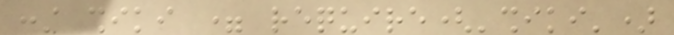const shiki = require('shiki')
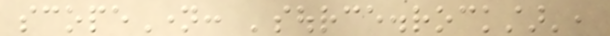scopeName: 'source.rockstar',
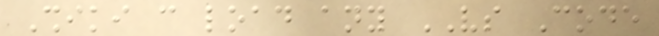Shiki can load any VS Code
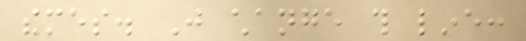themes. Just change this line:
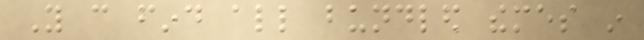You can find all bundled themes in
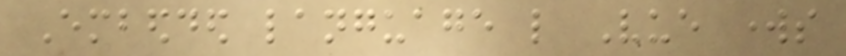Embedded language like Vue works
